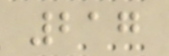217
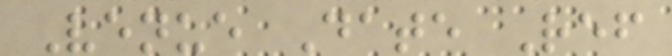Venue Date Ref
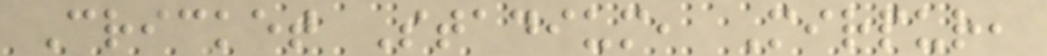Cricket Stadium, Mirpur,
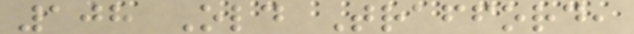108 Old Trafford,
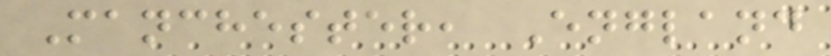Manchester, England
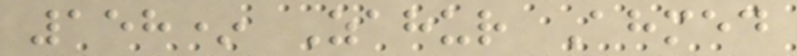158* Zahur Ahmed
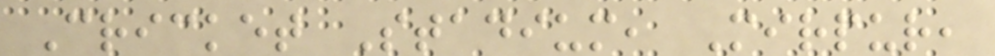Cricket Stadium, Mirpur,
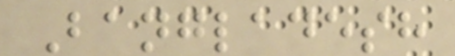Bangladesh
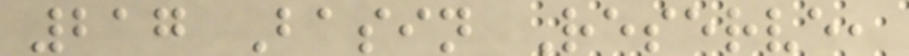217 Basin Reserve,
